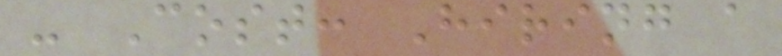- Cost: Hiring a
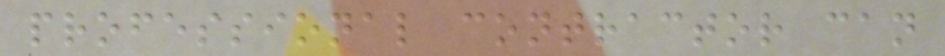professional contractor can
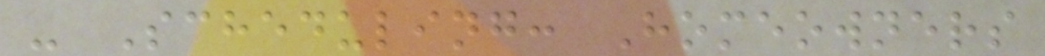- Scheduling: Homeowners
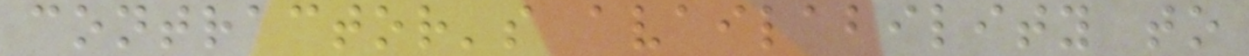contractor's availability to
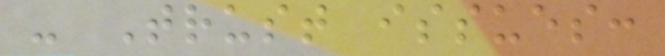- Trust issues:
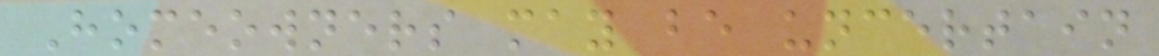Homeowners may be uncertain
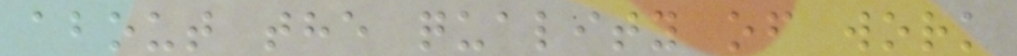about the quality of work
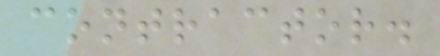contractor.
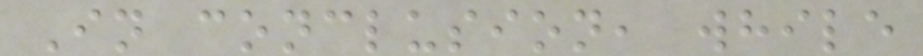In conclusion, while
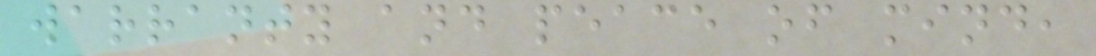warranty and peace of mind,
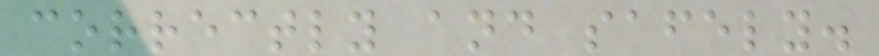correctly and safely.
